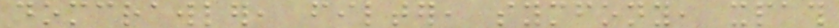domcrawler, filter, symfony, xpath
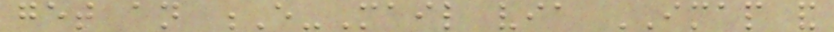get an E-Mail via IMAP and
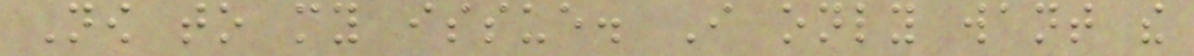Now to my issue. I only want the
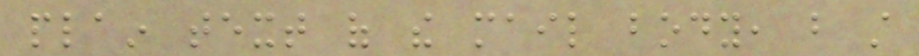plain text of the mail body, but still
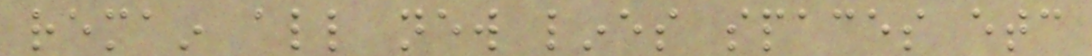remain all new lines spaces etc
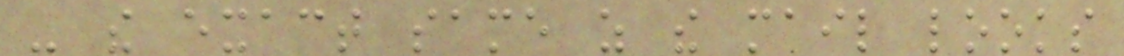- the exact same as the mail looks
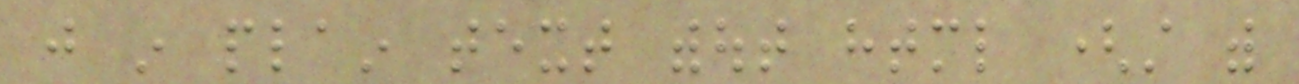just in plain text without html (still with
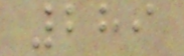289
